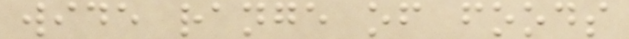wide range of foods
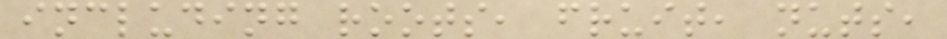including roots, fruit, nuts,
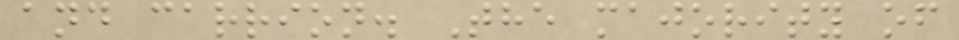and carrion. The majority of
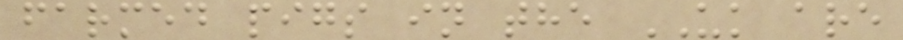farmed pigs in the UK are
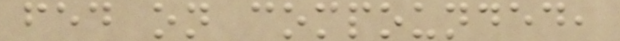fed on compounded,
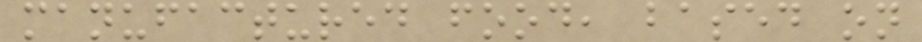manufactured food, based on
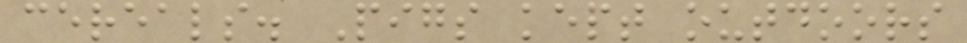cereals. Pigs kept outdoors
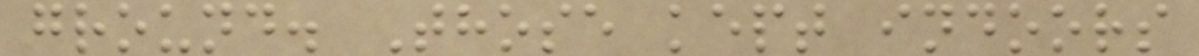ground. Those kept indoors
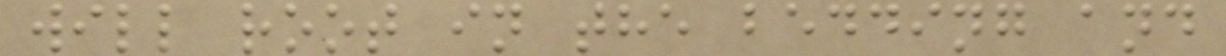will root in the bedding and
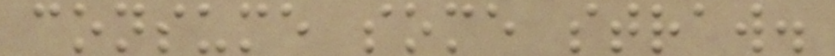consume some straw.
